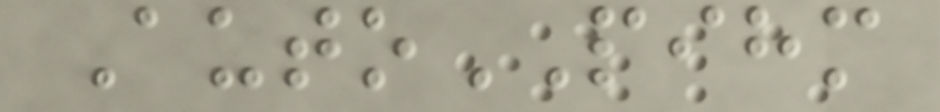AutoPIHM
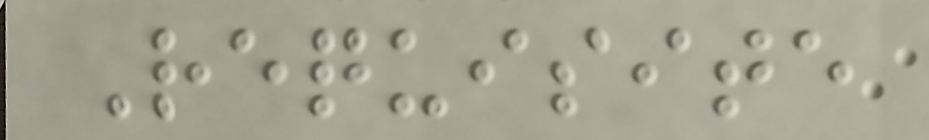Requisite
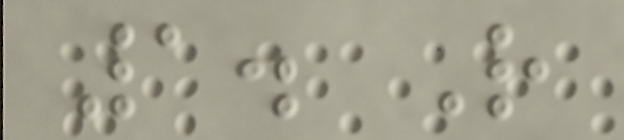1. R
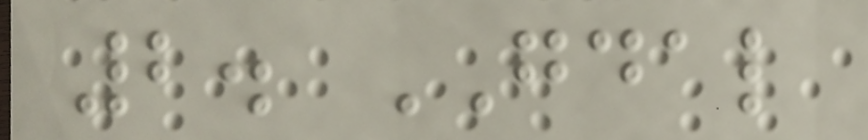2. GDAL
